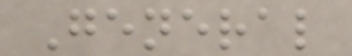General
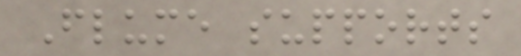Flume supports
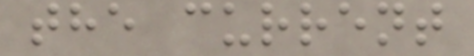the current
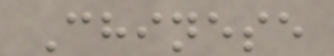Chinese
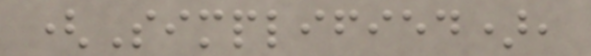(Simplified),
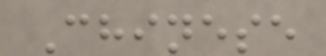Chinese
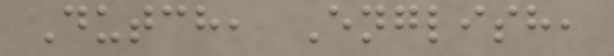Dutch, English,
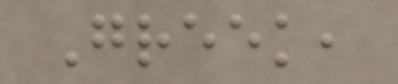Greek,
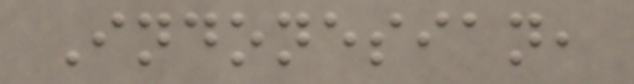Indonesian,
